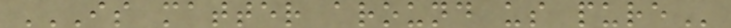IS MATTER AROUND US PURE
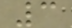3
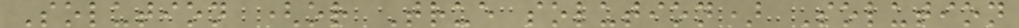Solution (or True solution) Solution
